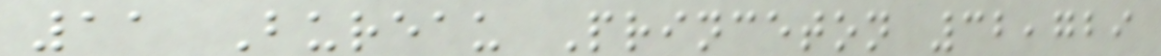11 Bureau Princeton 32,729
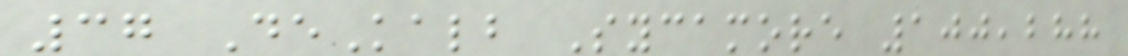37 DeKalb Sycamore 100,288
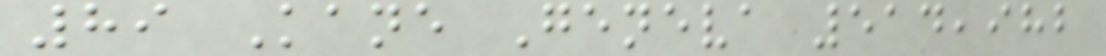89 Kane Geneva 514,982
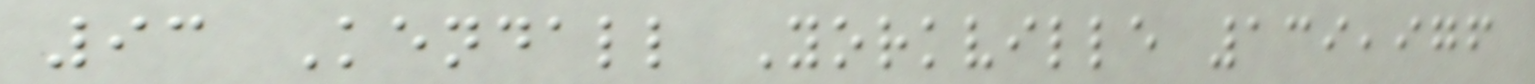93 Kendall Yorkville 139,976
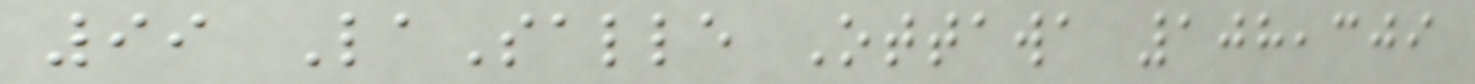99 LaSalle Ottawa 108,309
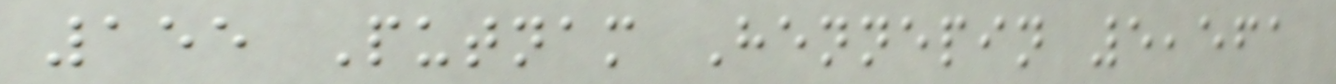155 Putnam Hennepin 5,561
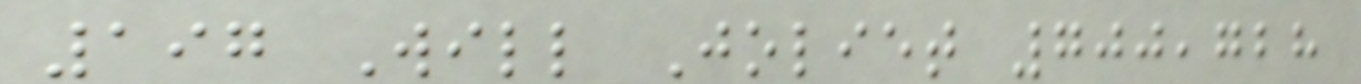197 Will Joliet 700,728
